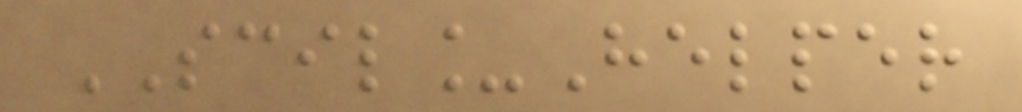SCIL_Helper
